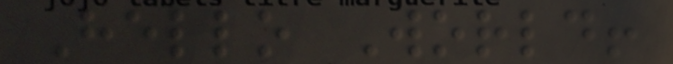Hello World!
